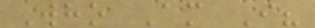Who Am I?
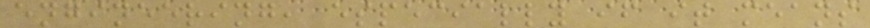engineering, especially if it means
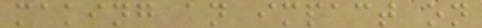making an impact on
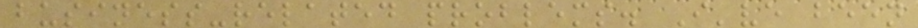business-related problems. I've been
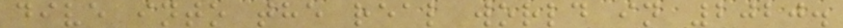dive into the real world in 2020.
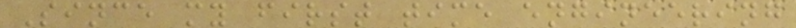Since my first time engineering
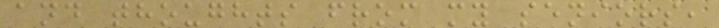and thoughts from my seniors,
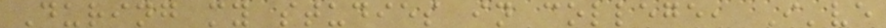During my studies in college, I've
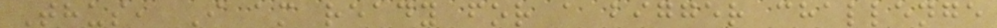Thus, I am ready for a bigger challenge
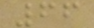66
